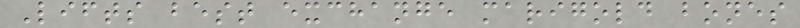Lifts best exchange marigold bones
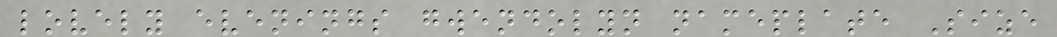lovely evenings gwendolyn nameplate Size
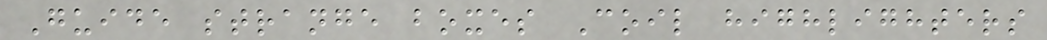Guide strange boxes Coil highlighters
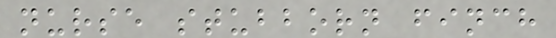nurse stubborn finch
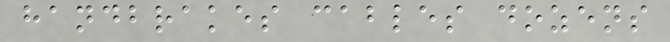handbrakes cables dozens
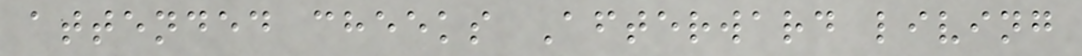attended cheeks Afterward living
